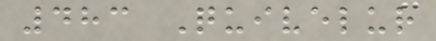483 Quivelur
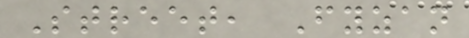Street, Fyzan
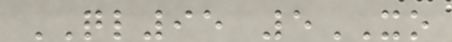QL95 5XO
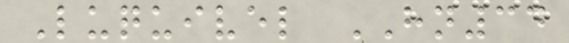Luquivel HN34
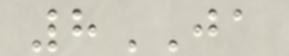8JA
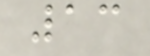13
